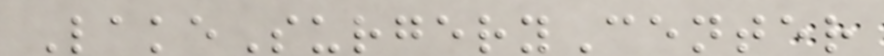LakeSurgeryCenter
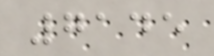7145
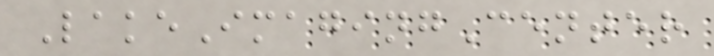LakeImagingCenter
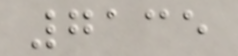7135
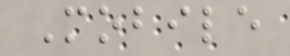Mobile
